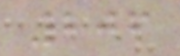206
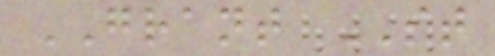GRANT ST
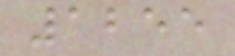1255
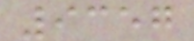9357
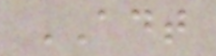ADT
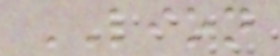LION
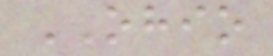OHIO
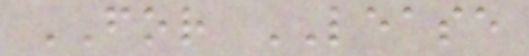FOR LEASE
